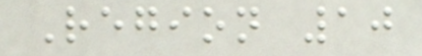Region 10
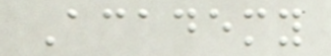Academy
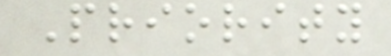Priority
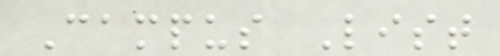Campus List
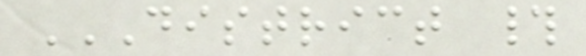DISTRICT #
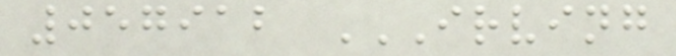057912 IRVING
